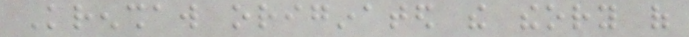Krenshaw originated the theory of
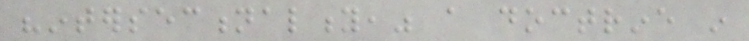"intersectionality," a doctrine in
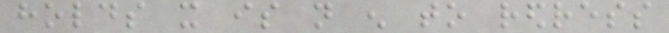holds it is not enough to redress
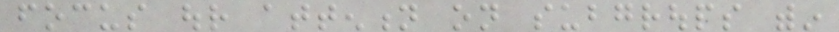focus our attention on subgroups within
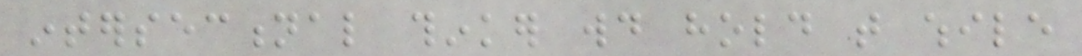intersectional thinker would hold that while
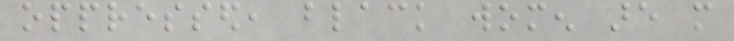oppressed, black women are more
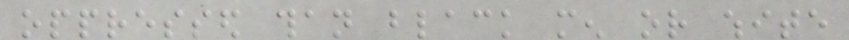oppressed than black men or white
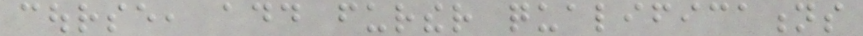course, add further qualifications
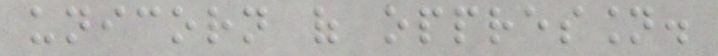unicorn of oppression.
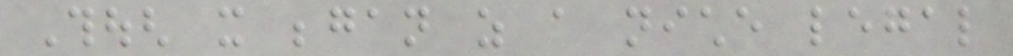Though it began as a niche legal
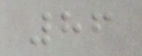86
